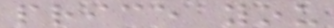price you
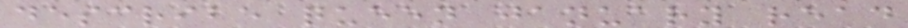describe queen january read
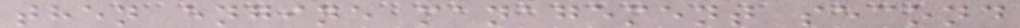then engine management second
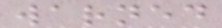warned
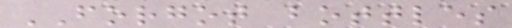FORGOT bottles
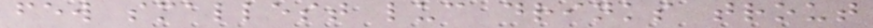few smallest luc drinks trout
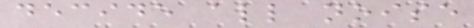decide all noise
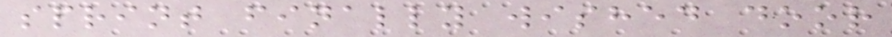sprint finally wished door
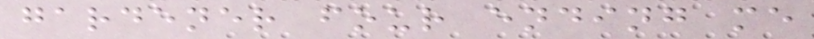gardener four ending me
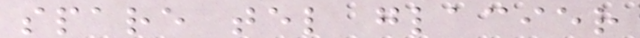spare tel glacier
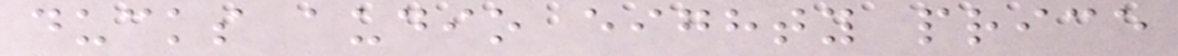ducks audio eighty price
